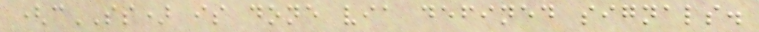(cSS) is done via defined signals.
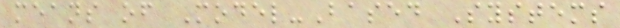means of Model-Based Systems
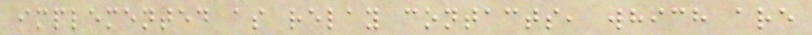implemented as relay contacts, which are
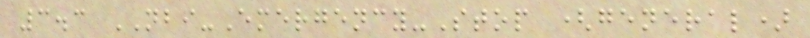3.3 NBI-Emergency-Stop (general)
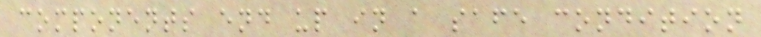components end up in a safe condition
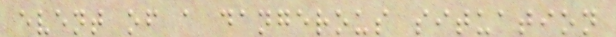event of a dangerous situation
